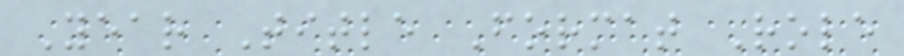Year Title Format Role
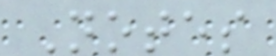Notes
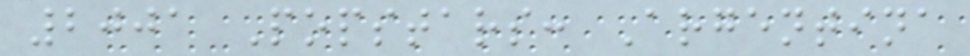2001 Popstars: Argentina
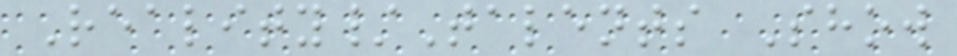Reality/Talents Show
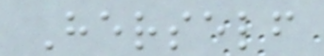Herself
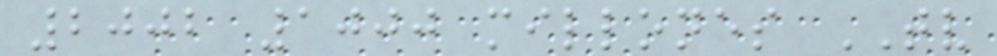2002 1000 millones TV
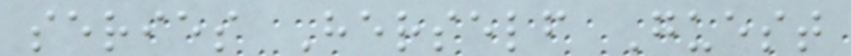series Herself Guest
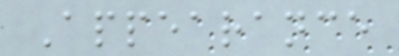Appearance
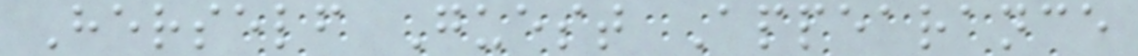Herself Guest Appearance
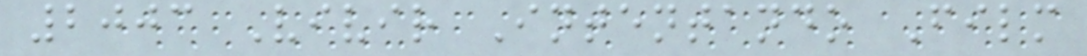2003 Vivir Intentando Film
